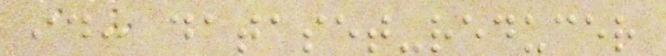id: dataset-reducer
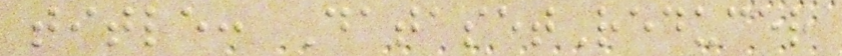title: DatasetReducer
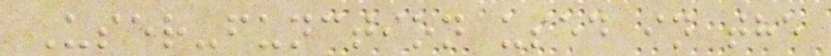User-function used in the
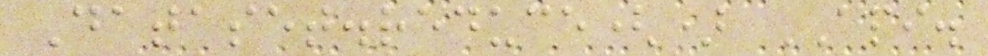Dataset.reduce() API.
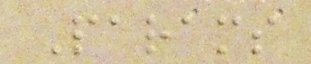Params
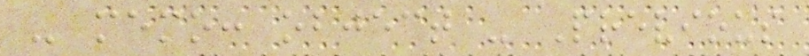- memo: object - Previous
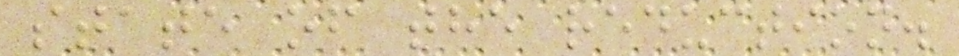state of the reduction.
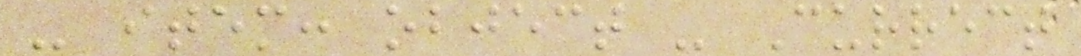- item: object - Currect
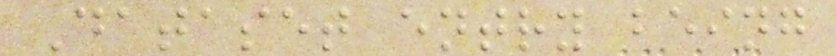Dataset entry being
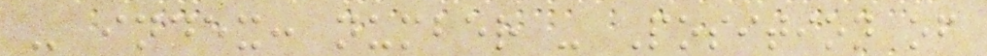- index: number - Position of
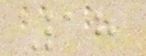18
